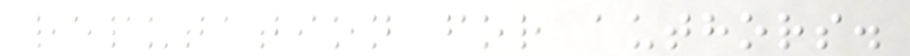reputation for authors.
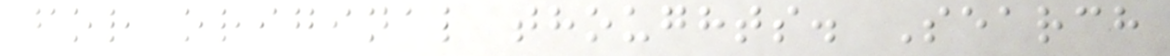for original thoughts. Search
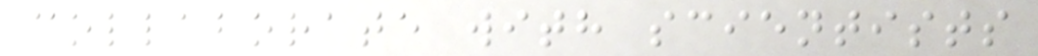collaborate with scientists
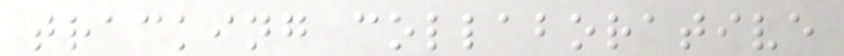tracking collaborative
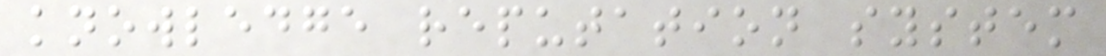knowledge reputation system
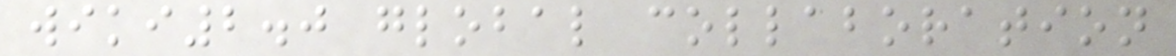wiki2.0 global collaboration
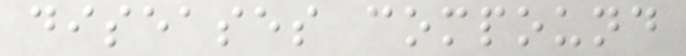diseases compound
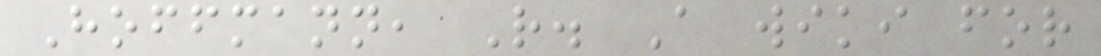Hoffmann, R. A wiki for
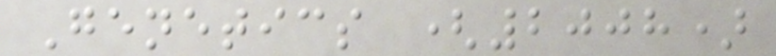Genetics (2008)
